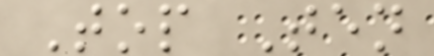Top Ten
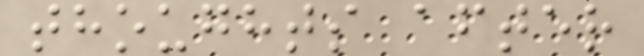thoughts after
